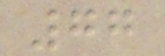77
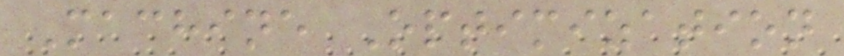Machine Optimization
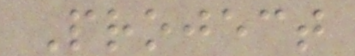Project
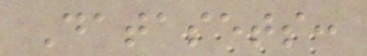Datasets:
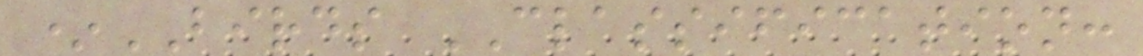*BIRDS CLASSIFICATION:
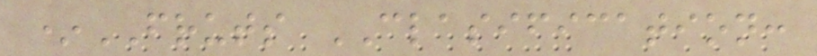*FRUTS CLASIFICATION:
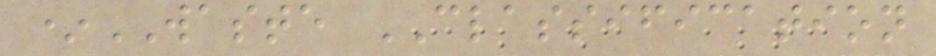*WASTE CLASSIFICATION
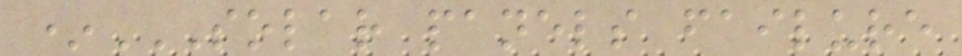*SOLAR PANELS FAILURE
